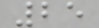25
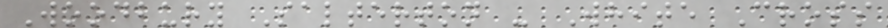Woodbury Salterton - White Cross
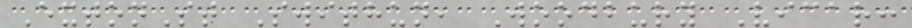ExtonSt Swithun, Woodbury Vicar:
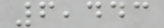6,443
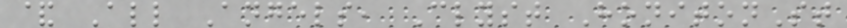& All Angels, Clyst HonitonSt
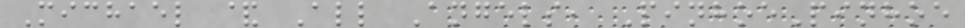Michael & All Angels, PinhoePinhoe
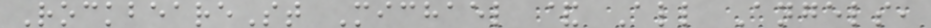RockbeareSt Michael & All Angels,
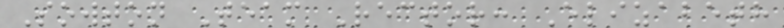Sowton Team Rector: Elizabeth
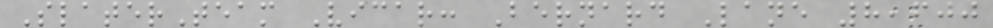SlaterTeam Vicar: Bernard Lane 8,600
